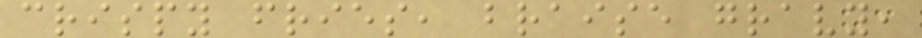crispy fries, braise gravy,
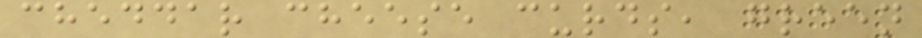cheddar cheese curds, green
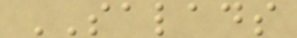SALADS
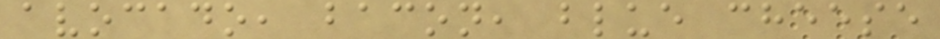avocado, bacon, blue cheese
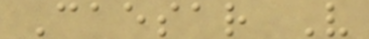Caesar V
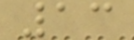13
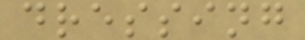dressing
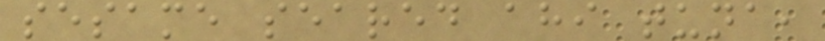sesame seared ahi tuna,
